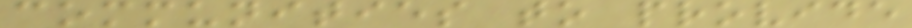communities to provide
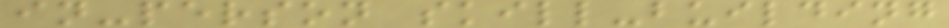in-person skill-building
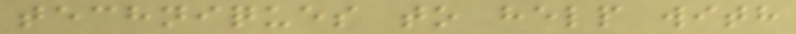techniques to help with
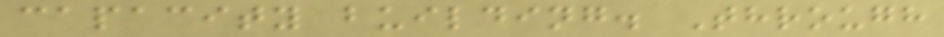capacity building. Through
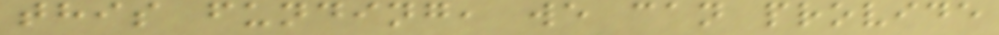this funding, we can provide
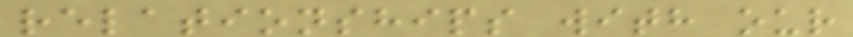relationships with our
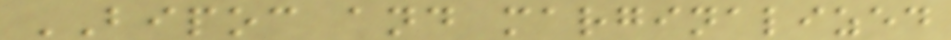BIPOC and marginalized
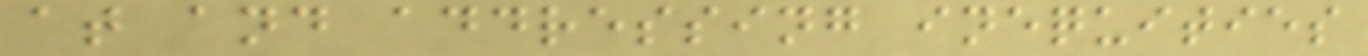at and addressing inequities
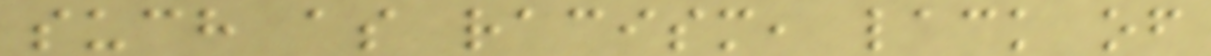such as racism, lack of
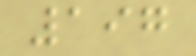197
